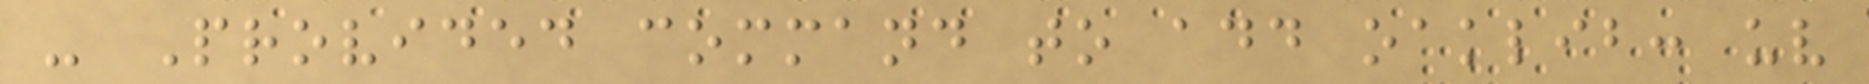- Provided command to add oaklib: uv
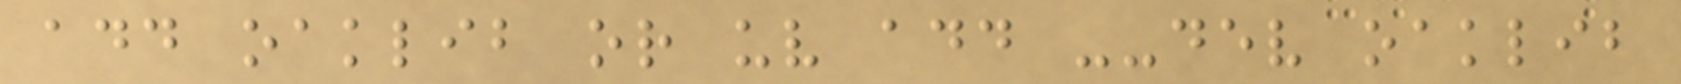add oaklib or uv add --dev oaklib
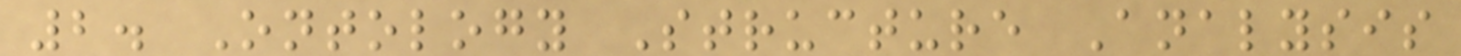2. Ontology Structure Analysis
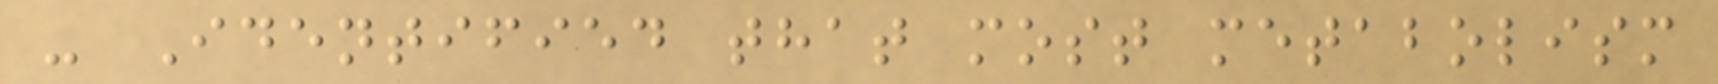- Identified that most metabolism
